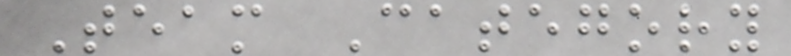Team Category
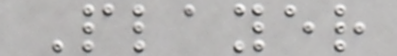Player
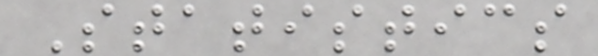Statistics
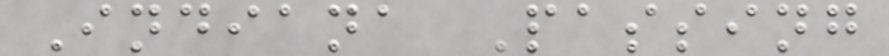Indiana Passing
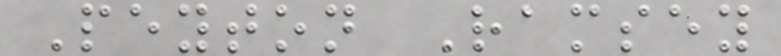Peyton Ramsey
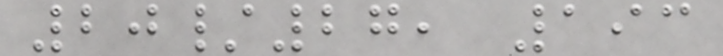20/27, 193
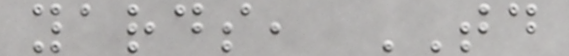yards, TD
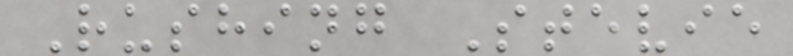Rushing Stevie
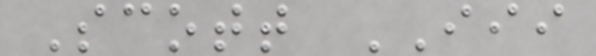Scott III
